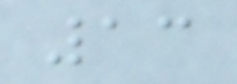13
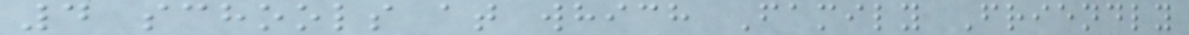4 schools at which Family Friendly
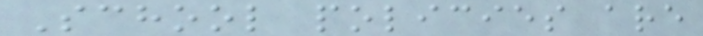School policies are
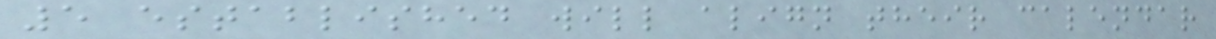5 established will align their calendar
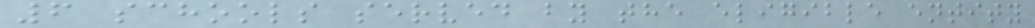6 schools served by the eligible entity
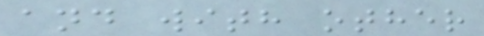and with other
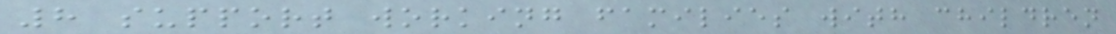8 support working families with children
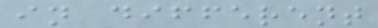in different
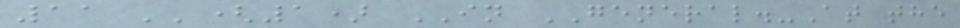11 ''(1) IN GENERAL.-At the
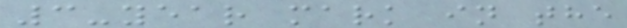3-year mark in the
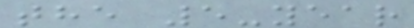the 5-year
